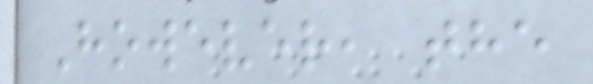However, the
